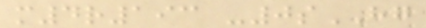m4r193 -0sHG
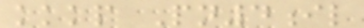kkkp Pn4il
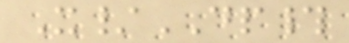X/DP#
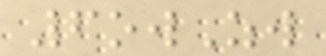6owZw
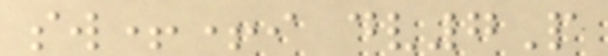sw++i dv7P
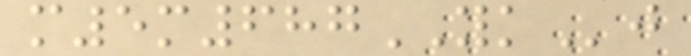m5m687YKj
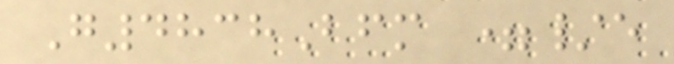G4838Bfm =/e
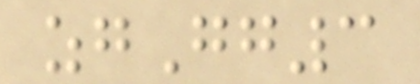zgGg3
